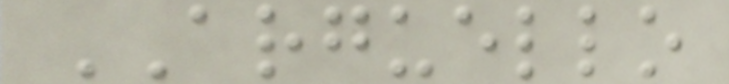ARGUELLO
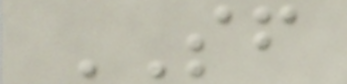SF
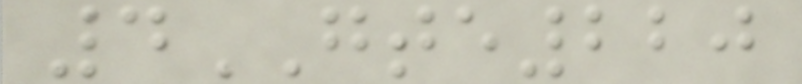4GTE220
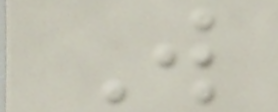W
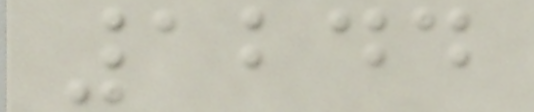1244
